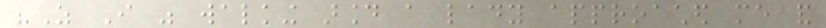"As I was walking around a lady approached me and
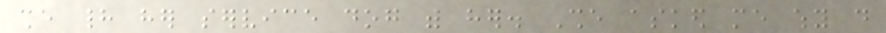she had her service dog with her. She asked me why do
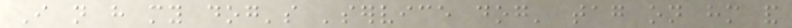I not have my dog's 'service dog' tag on him and
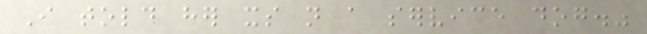I told her its not a service dog."
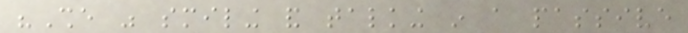"She was smiling and talking in a passive
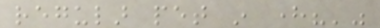regular pet in here?'"
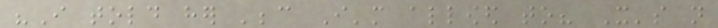"I told her 'because I'm allowed to? It's not
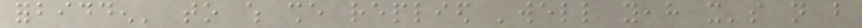forbidden' to which she replied 'well yeah it's not but
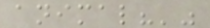animal?'"
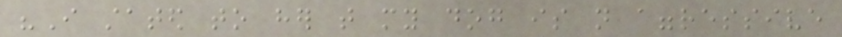"I stated to her that my dog is not aggressive
